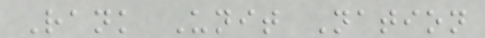Rank Unit Nation
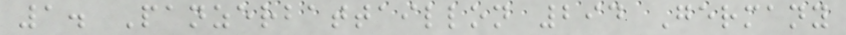1. Panzerbattaillon 294 Germany
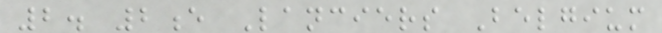2. 2e Lanciers Belgium
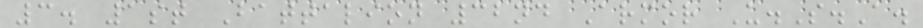3. 1st Battalion 32nd Armor U.S.A.
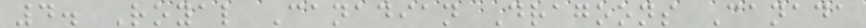4. Royal Canadian Dragoons Canada
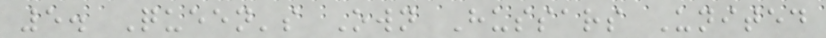5. Queen's Own Hussars United
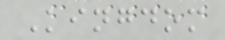Kingdom
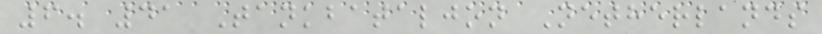6. 41 Tankbataljon Netherlands
